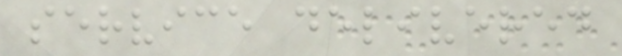service delivered
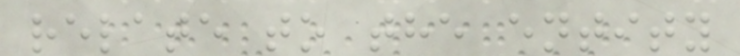relate to the entity
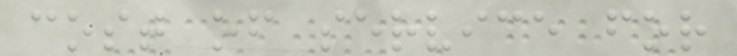cost of service for
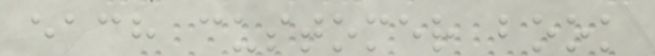each customer book
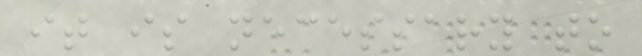it is necessary to
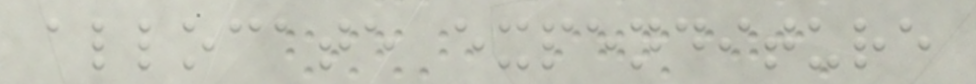allocate expenditure
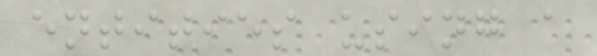entities using a
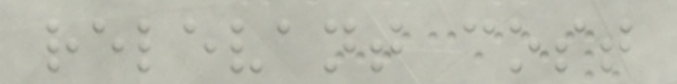relevant cost
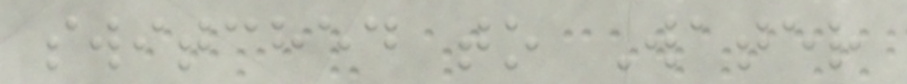switched to Water
